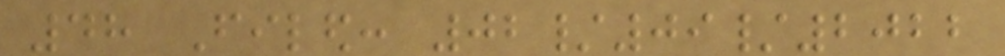48 Filed: 02/09/2022
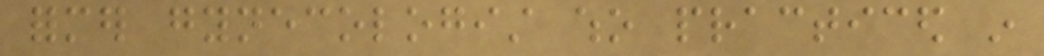former gynecologist who practiced in
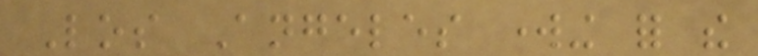Los Angeles working for the
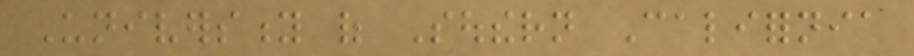University of Southern California
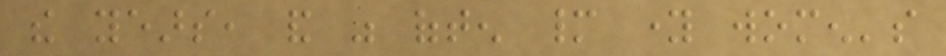the years, and was often many young women's
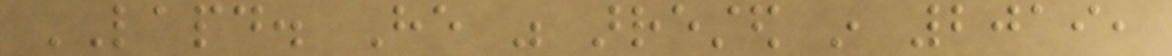LAPD. He was arrested in 2019,
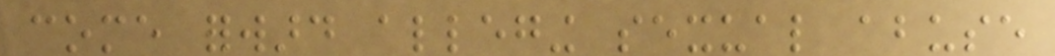come forward alleging sexual abuse
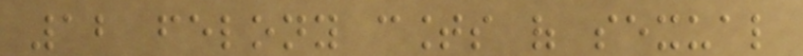12 felony counts of sexual
